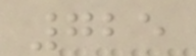725
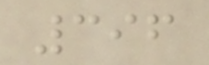396
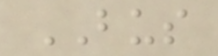BUS
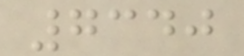7340
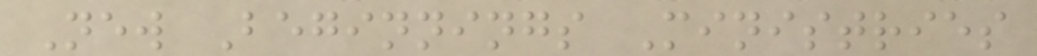New Beginnings Ministries
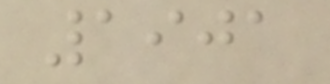1901
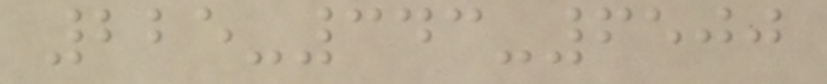225-343-6500
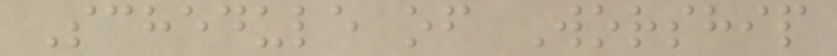Schedule of Worship
